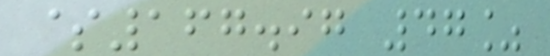$167.97 47%
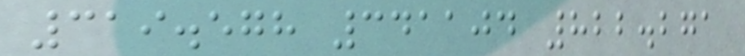319.578 341104 822.271
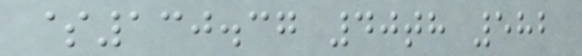$130.37 40th 582
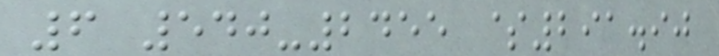6 540-2455 $291.90
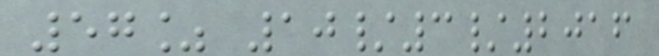57% 10/3/2016
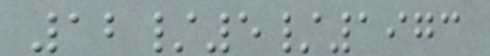12/5/1973
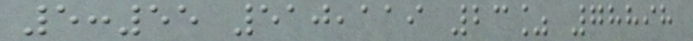5:55 510,119 23% 78898
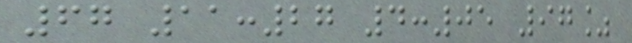67 11:27 4:05 97%
